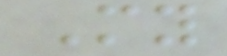My
